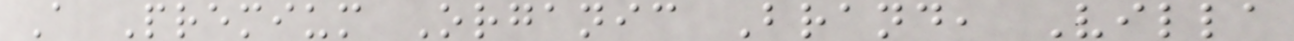A Premium Organic Brand, Villa
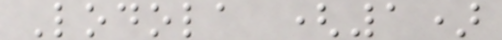Lodola (1)
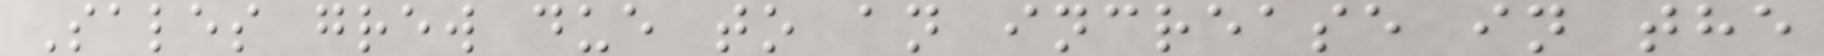Sales grew due to an increase in the
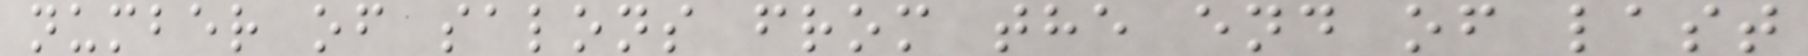number of salons from the end of last
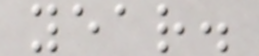year.
